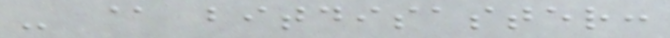- @ bitdisaster:
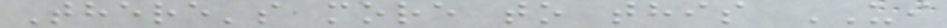There's more to this UI
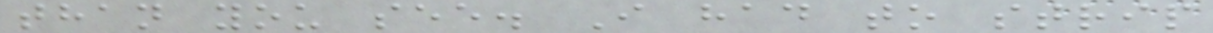than you see. I had to strip
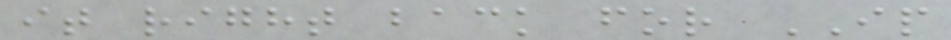it right back for IP
